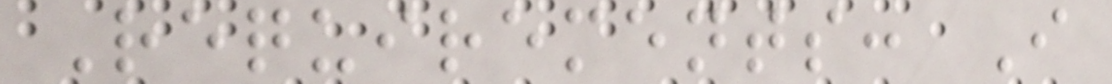Requirements: I
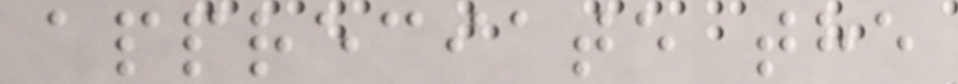appreciate the
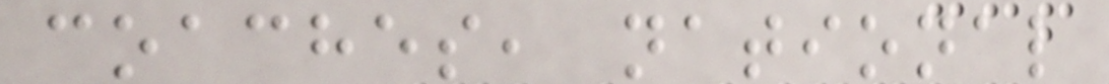coaches, national
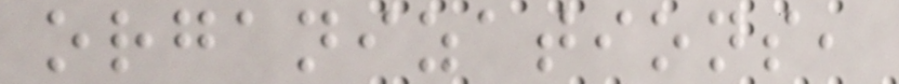organizations,
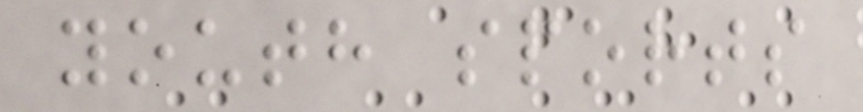youth sports
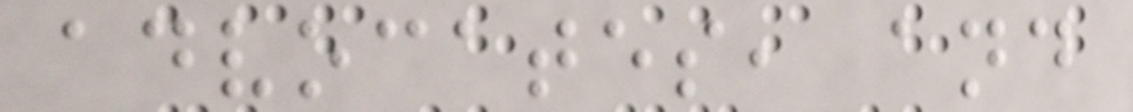advocates, and
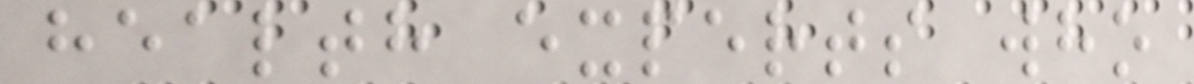health experts who
